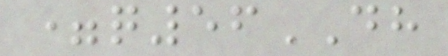=q56DH
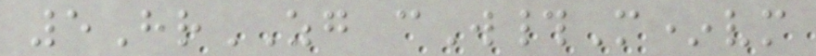5HrZG cW#M*vm
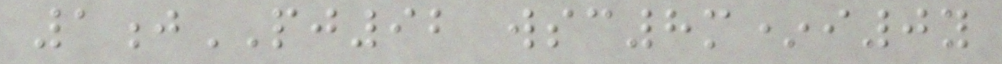1jPJ92 wsc8m*i0y
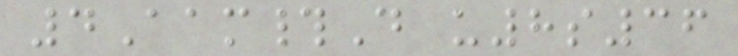4Aam#D u8s36
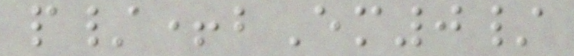p/+bEm0/
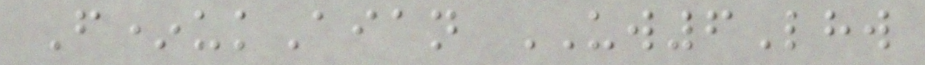F*ukAian UW6Lhw
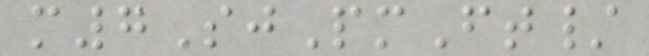m7SjPmFt/
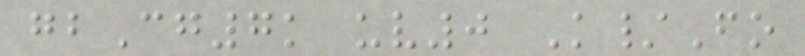gbCg7k uv0 K/Fo
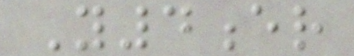Y4er
